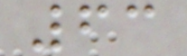63
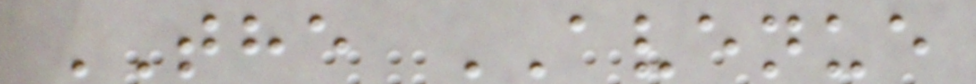THE AVENUE
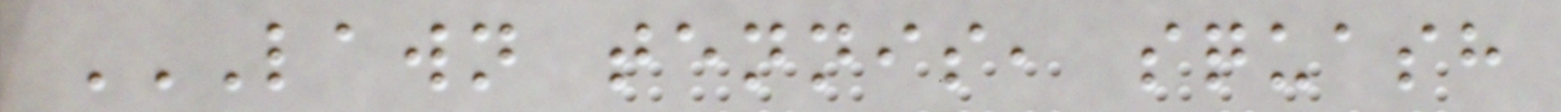LAWN TENNIS, SQUASH
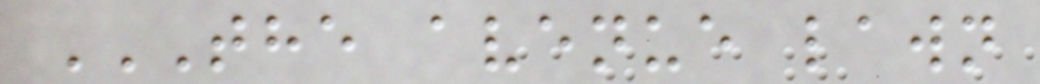THE AVENUE LAWN
